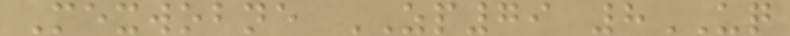Mexwobne ZP79 8UQ
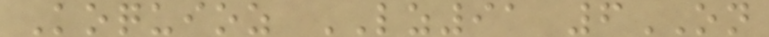Koquioz LZ91 6ON
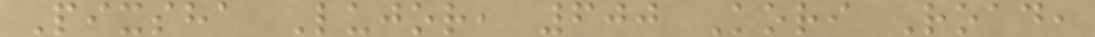Pixsha Lujor, 600 Kori Road,
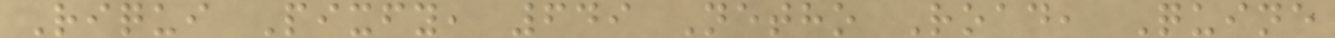Riqui Pixfy, 649 Netho Road, Quine
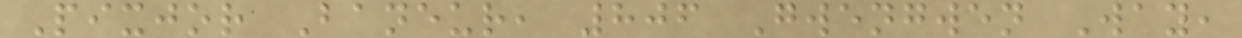Pixjor Baneur, 806 Gwengwen Way,
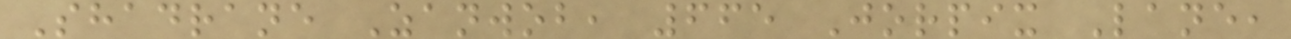Shadrane Zanwob, 665 Jorpix Lane,
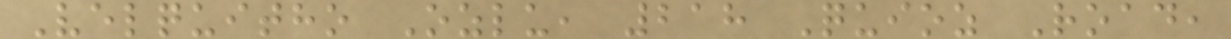Velquitho Ozlu, 218 Quioz Road,
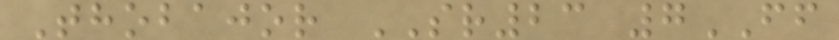Thobajor SR23 7FF
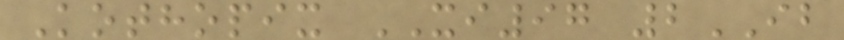Kothopix XI97 2IB
